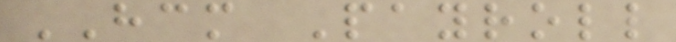HCM Payroll
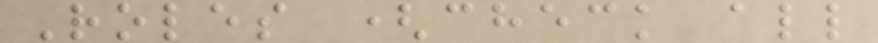Roles (check all
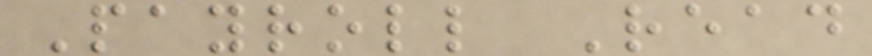Payroll Read
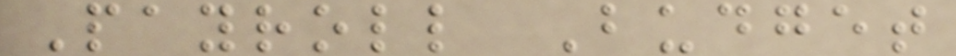Payroll Budget
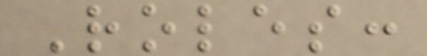Roles:
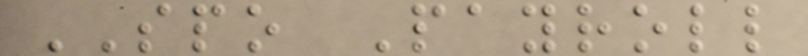SPO Payroll
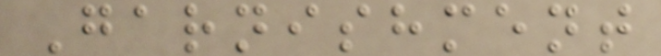Garnishment
